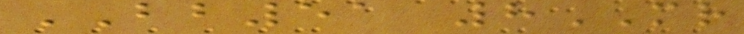BB51 8MR
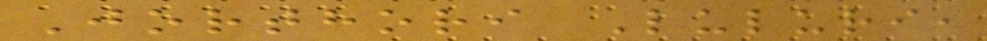Jorthori Luluri,
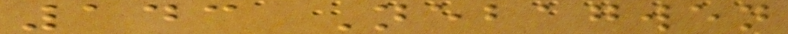143 Nebagwen
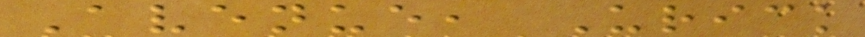Avenue, Urick
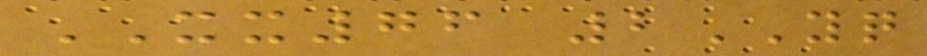XX76 2YQ
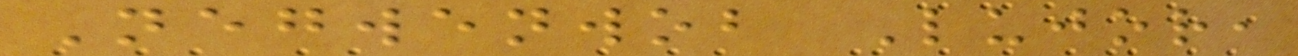Negwenwob Lujor,
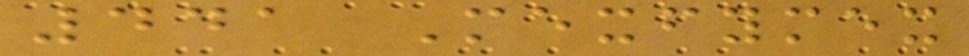441 Mexfymex
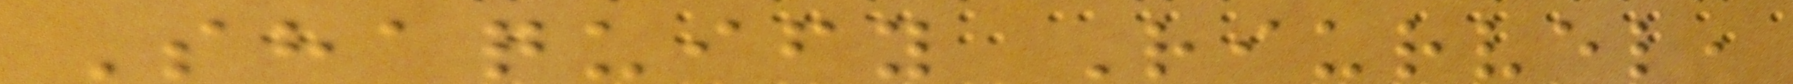Shaquify Riurvel,
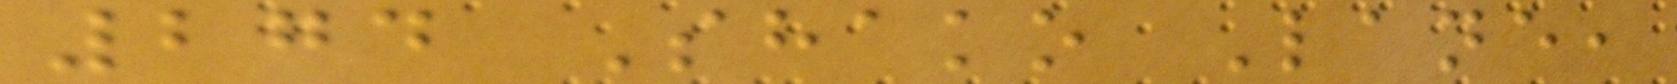274 Shako Lane,
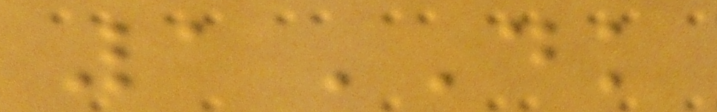1DK
